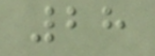28
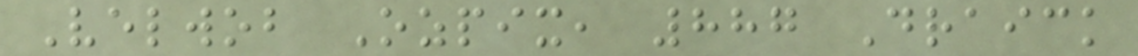Velwob Ozpix, 887 Draick
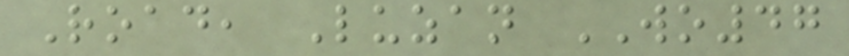Road, Luzan WO47
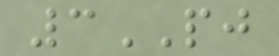3PJ
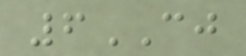6CJ
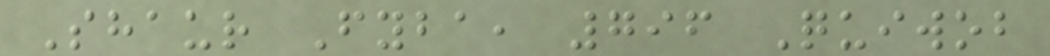Shaur Fyba, 796 Quiwob
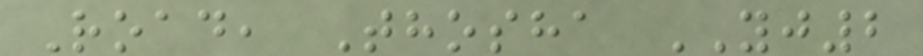Road, Thosha YJ2
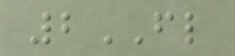2FL
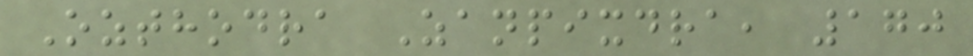Ozthodra Zanpixdra, 170
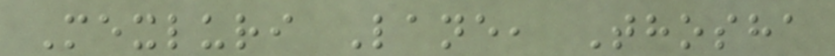Mexluri Lane, Thosha
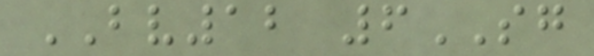BV12 6SG
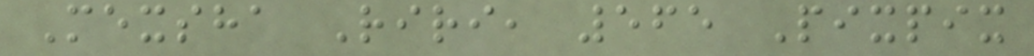Mexsha Riri, 565 Pixpix
